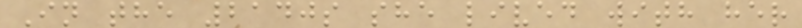In the 2140s she lived with her
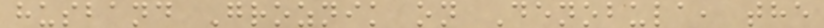husband Groznik on Denobula, the
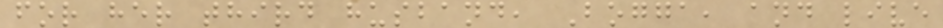for her third husband, Bogga, and live
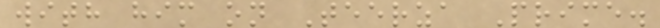with him on Teerza Prime.
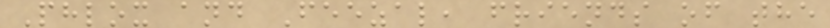Phlox and Feezal, friends of the
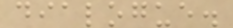dialogue.
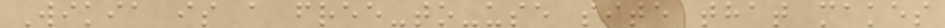Wikia is a free-to-use site that makes
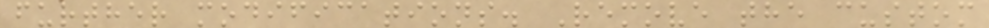further modifications. Remove the custom
